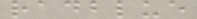radblue
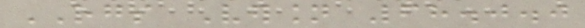RGS Version 68.0.0
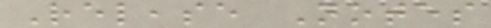Release Notes
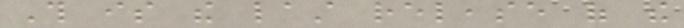This is the last release of the
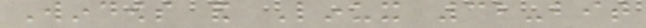Windows and Linux 32-bit
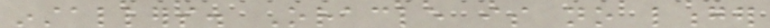installers. Oracle is no longer
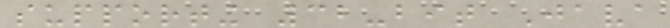supporting 32-bit Java
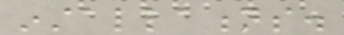installations.
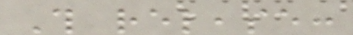This release:
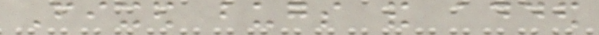Fixed bugs and added
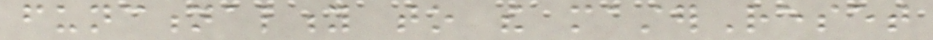functionality to the masterReset
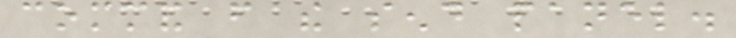command from the send panel.
